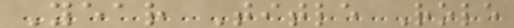Year Title Role
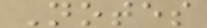Notes
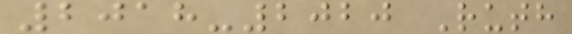2018-2020 Ruth
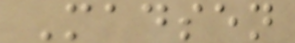Madsen
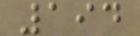194
